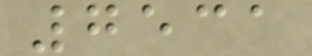7531
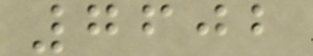7602
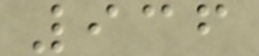936
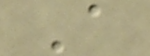A
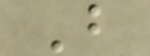B
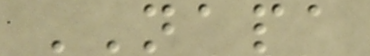NAPA
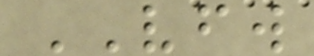VFW
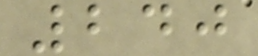240
